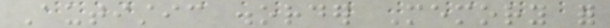Autistic disorder Memory for
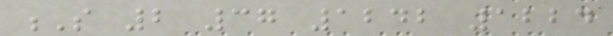S 2 37 1242 1224
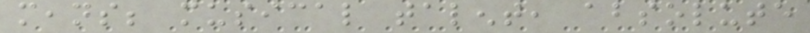means; musical talent, absolute
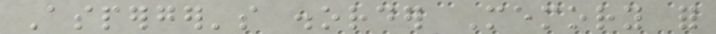Asperger's disorder Memory for
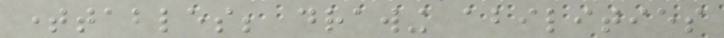timetables; drawing abilities
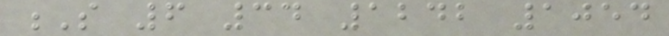S 6 34 1242 1054
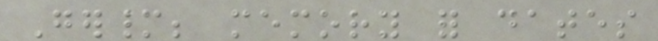Germany; memory for dates
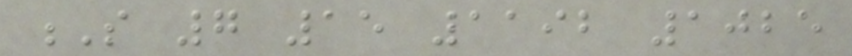S 7 15 1192 1025
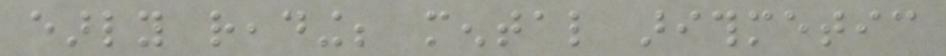early reading; mental arithmetic
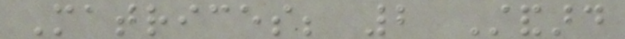Matrices; 2 Standard
